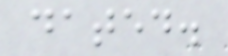dated.
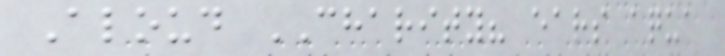Aloud CHARITY? ears aqua
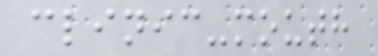clinic-mouth
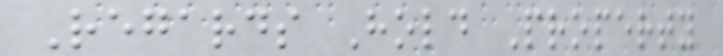Regards Hold Property
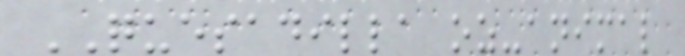QUESADILLA oz-animal
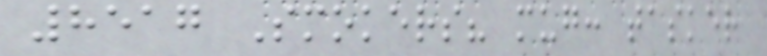8517 Smokers? mug: tasker
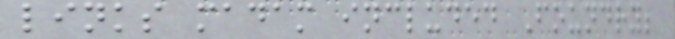links madam included Foundry;
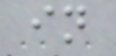in
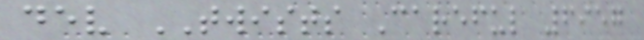dev TWISTS Careful 6957
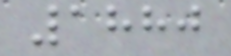1880
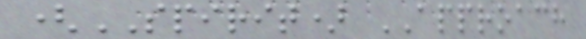(SPIRIT) APPROACH
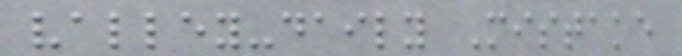valley-daily Mistake
